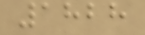1828
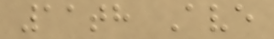11th Ave
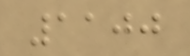1100
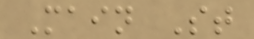Main St
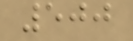500
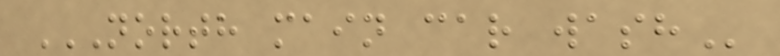NORTH MAIN CAR WASH
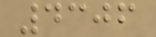4306
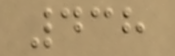438
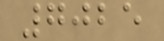7025
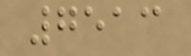7513
